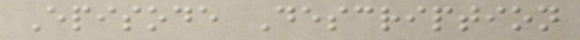Episode Description
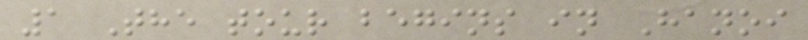1 The tour begins in Hanoi
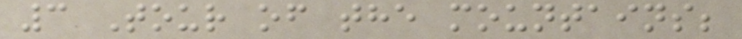3 Tour of the mountains;
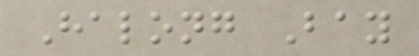Halong Bay
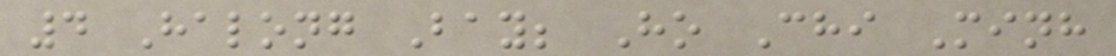4 Halong Bay; Ho Chi Minh
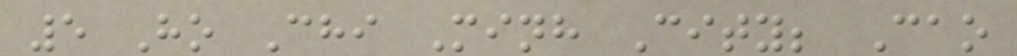5 Ho Chi Minh City; Cao
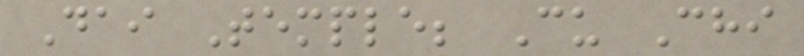Dai Temple; Cu Chi
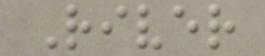River
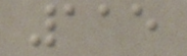115
